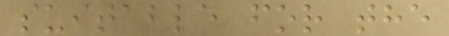suitable for the
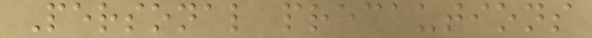Personal precautions
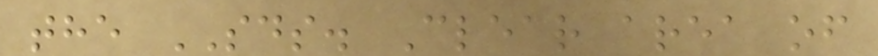the SDS. Clear area of
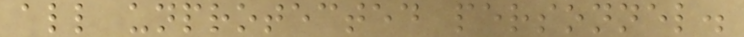all unprotected personnel.
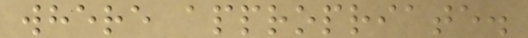where appropriate.
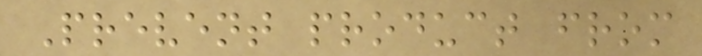Prevent product from
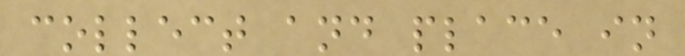collect and place in
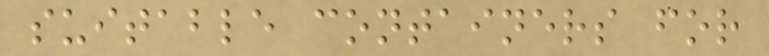suitable containers for
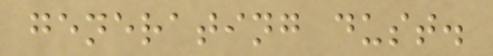generating dust.
